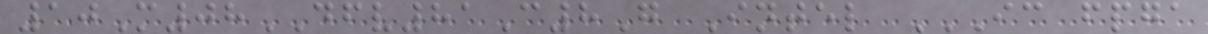10M08DFV81C8G Intel IC FPGA
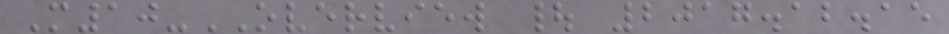M10-OVERVIEW | 2017.12.15
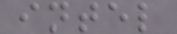intel
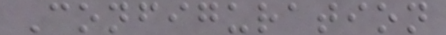Configuration
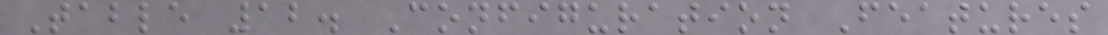Table 12. Configuration Features
